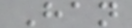Han
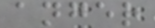anger
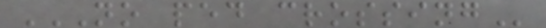NO PED CROSSING
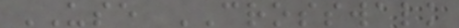USE CROSSWALK
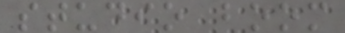studio boom
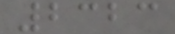2323
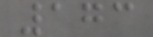173
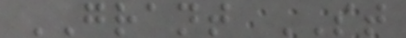GRANT ST
